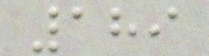189
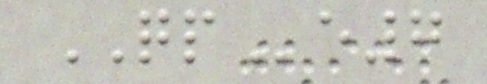QPe7
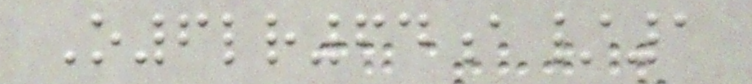O6lr64a/1
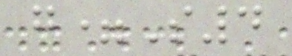g=S4
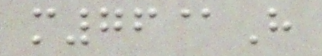m76@H
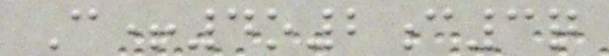C+4o2c3q
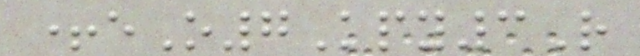+eO7Kpy3R
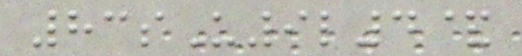83sU9l4&
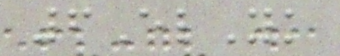6ElYk
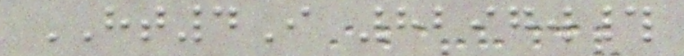HT4I 8297w#
